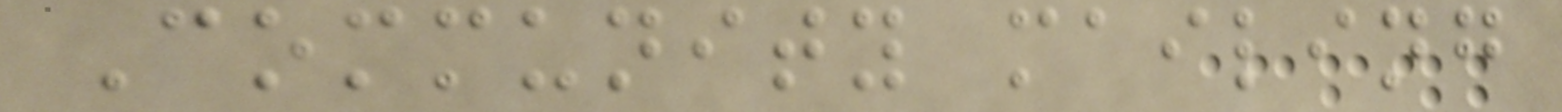Community mailing
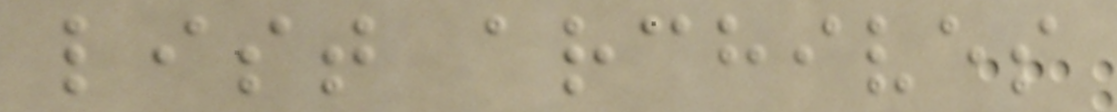list archives
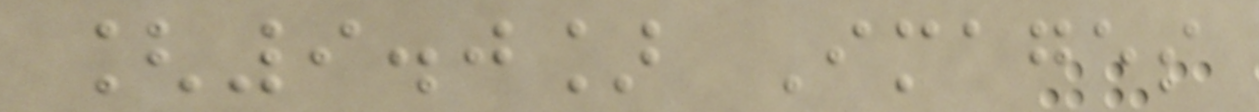[9.0] Images
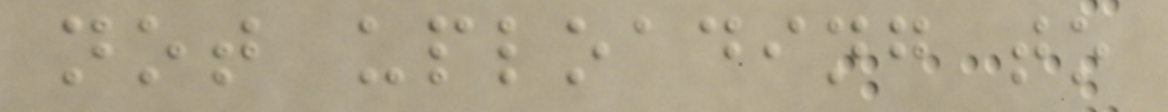not uploading to
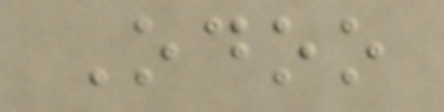Odoo
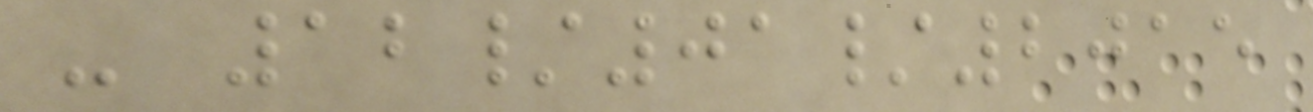- 12/01/2015
